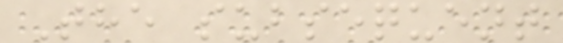The subsequent
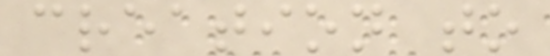creation to
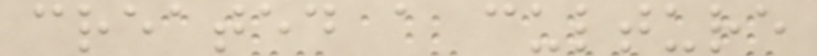created a culture
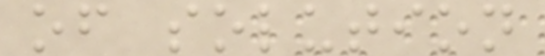of solution
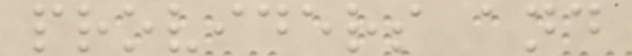providers and
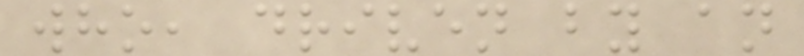who, driven by an
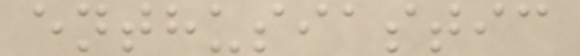enthusiastic
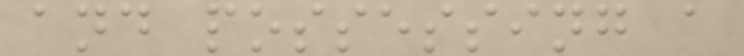and possessing a
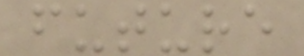future
